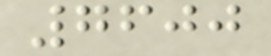7600
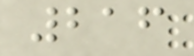216
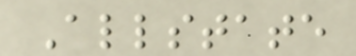Allstate
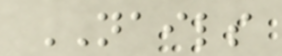NAILS
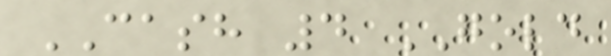CASH 4 GOLD
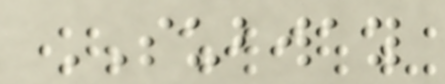SUBWAY
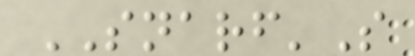SNARF'S
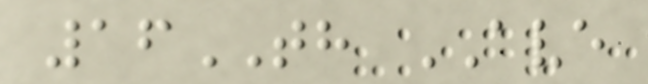16TH AVE
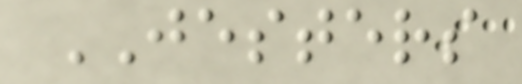JESTERS
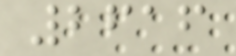2616
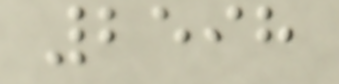2598
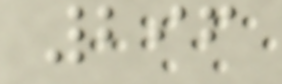296
